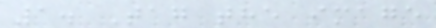1. Tag the image
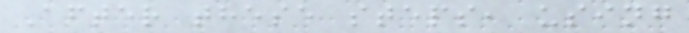After these steps, using
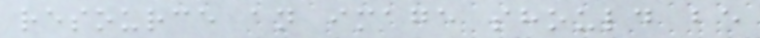resource an image should be
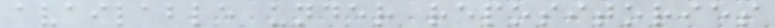available under repositories
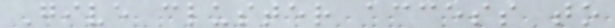Give cluster access to
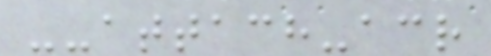--attach-acr
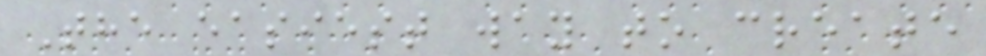The easiest way to create
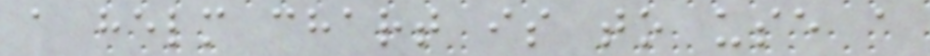a helm chart is to use a
